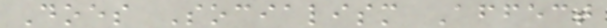Does Socialism Affect
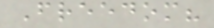Freedom?
